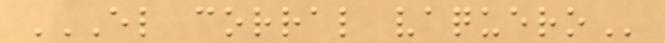EL CORRAL VAQUERO
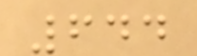644
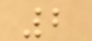2
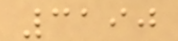3190
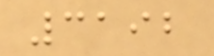3192
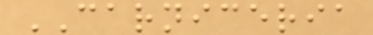CARNICERIA
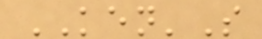KEN'S
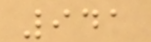941
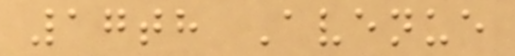17th Avenue
